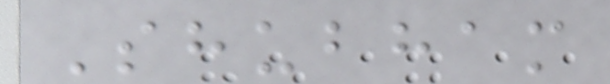Shubham
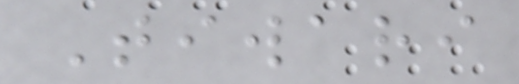Tiwari
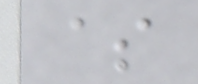$
